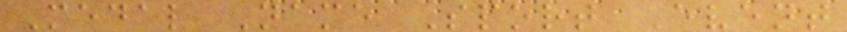Medal Name Sport Event
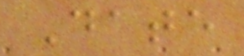Date
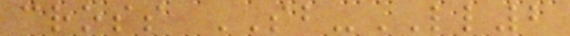cross SB-LL2
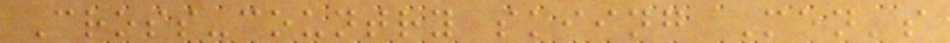Cross-country skiing Men's
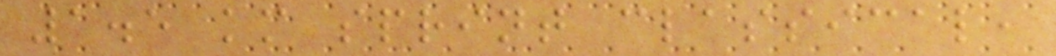1.5 km sprint classical,
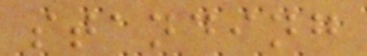standing
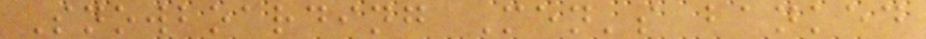Snowboarding Men's banked
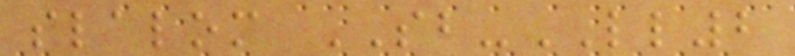slalom SB-LL2
